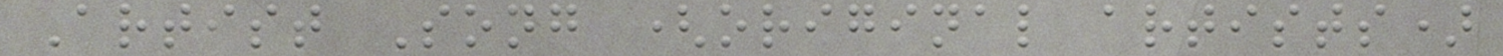Artist Song (original artists)
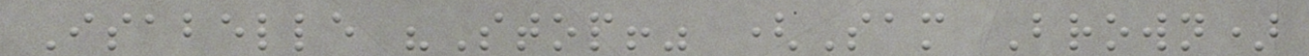Isabelle "Stop!" (Sam Brown)
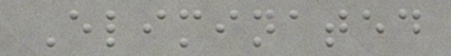Eliminated
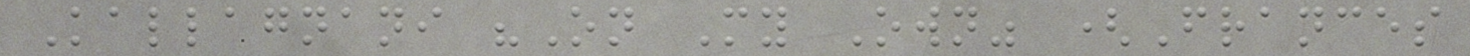Kallagnani "On My Own" (Frances
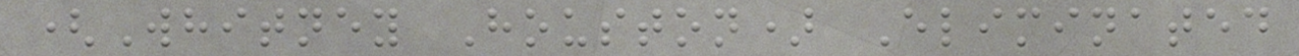(Whitney Houston) Eliminated
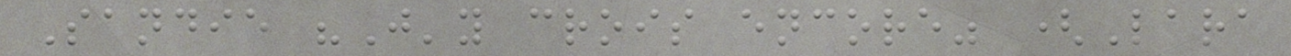Sandie "J'y crois encore" (Lara
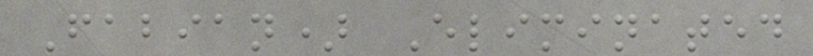Fabian) Eliminated
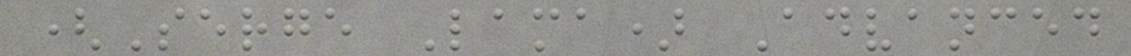(Serge Lama) Advanced
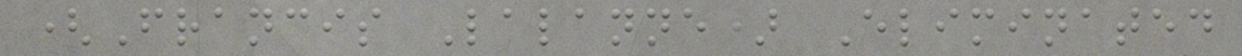(Francis Lalanne) Eliminated
